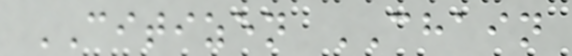CITIZEN CHAIN
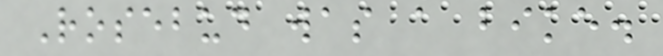Rosebud was a bike.
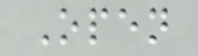Open
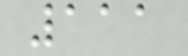111
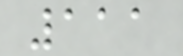111
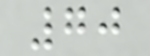70
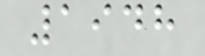1948
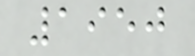1950
